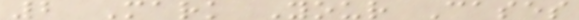2 Mark Your Cases
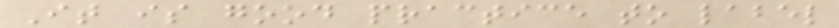It is good practice to label
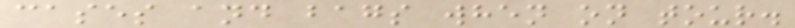cases and bags when on tour.
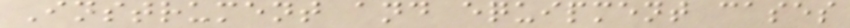Instrument and equipment cases
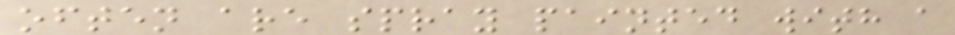often are spray painted with a
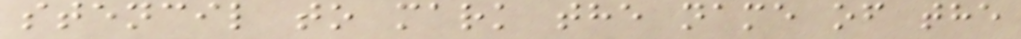stencil to mark the name of the
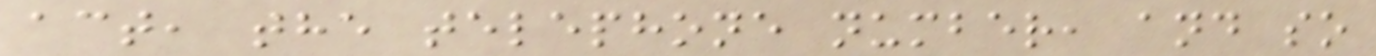act, the telephone number, and so
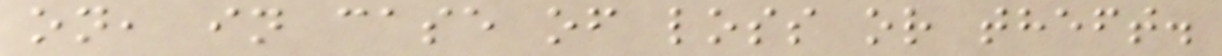on, in case of loss or theft.
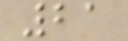21
